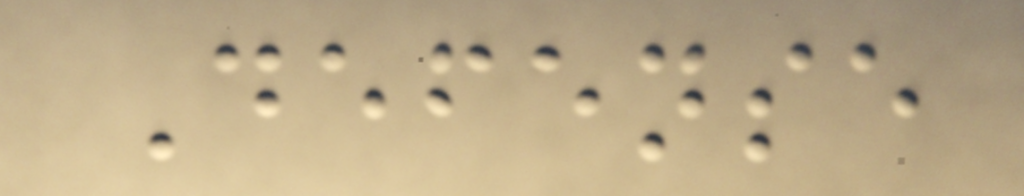Defense
